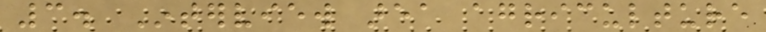3. Interview area agriculture
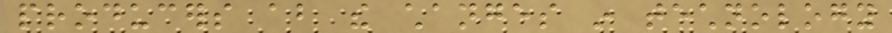producers about the changes in technology
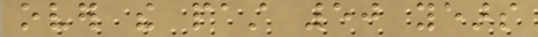over the past 50 years
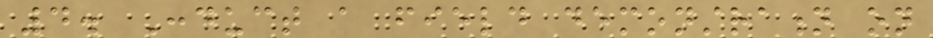4. Conduct a field demonstration on
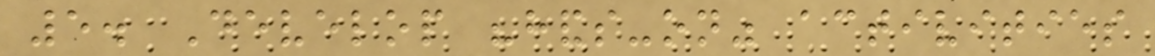5. Develop "hands-on" activities
